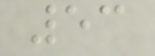53
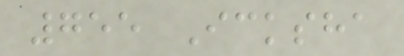755 Icksha
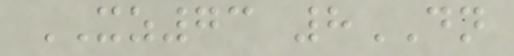XZ73 8DN
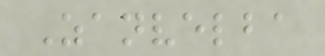Zanvelba
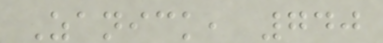Zanick, 740
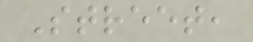Street,
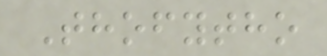Thofytho
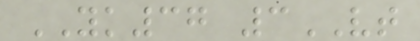YK37 3VT
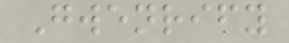Gwenrify
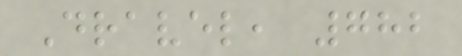Dravel, 782
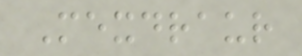Mexdraur
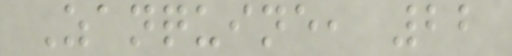Zanquine, 22
